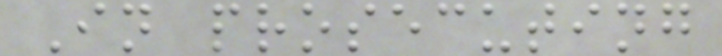In prosecuting
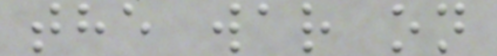the war on
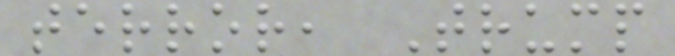terror, Trump
